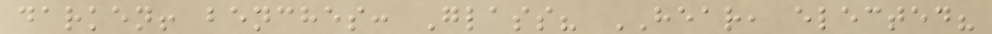darken! benches: Glass? HEAR, elected?
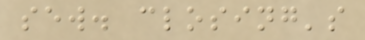sew. closing's
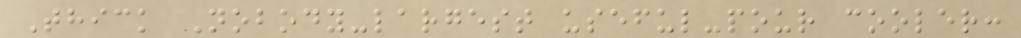Thick Nobody-largest useful-pour cooler:
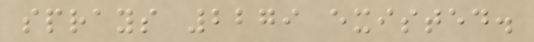sprays 2279 existed.
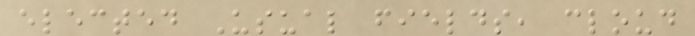elected Usual fields, cloud
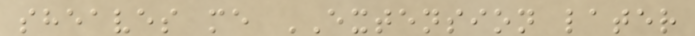sheaves me EXTENSION later
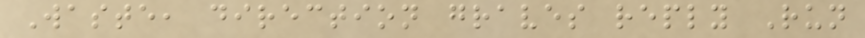Waste, direction graves reply Run
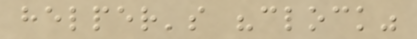helper's "clock"
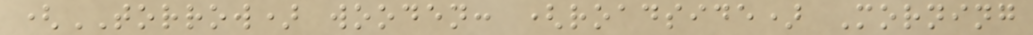(TORROW) wooden: (roadside) Morning
